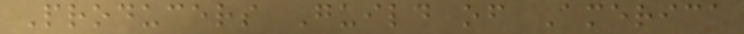Producers Guild of America
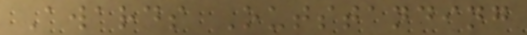Awards Outstanding
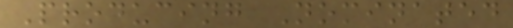Producing Nominated
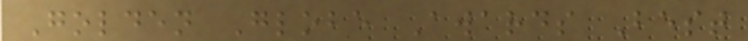Golden Globe Awards Best
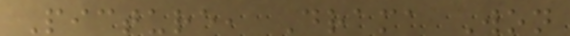Picture, Drama Won
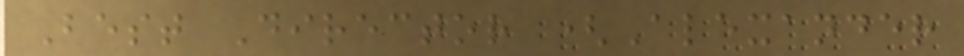Best Director (Alexander
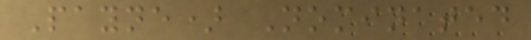Payne) Nominated
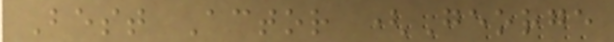Best Actor (George
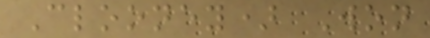Clooney) Won
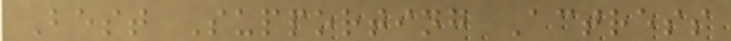Best Supporting Actress
